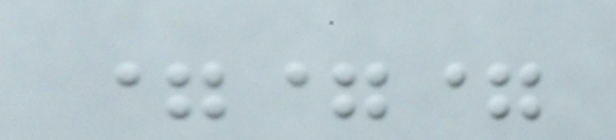===
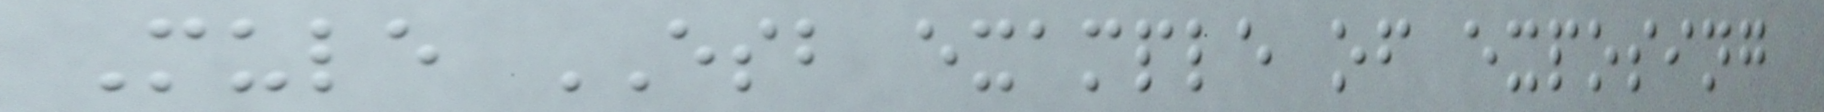Mule ESB example of exposing
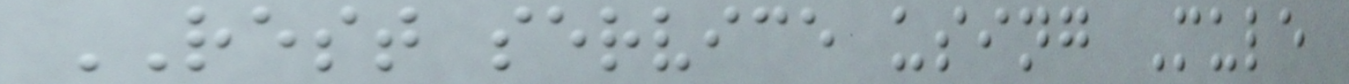REST service using Mule
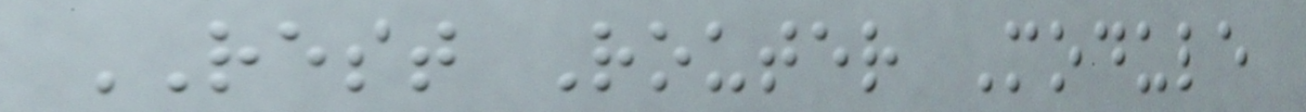REST Router Module
